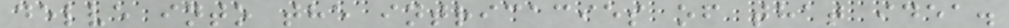delve into the intricacies of that idea.
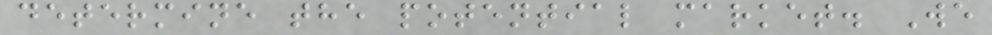determine the potential market. We
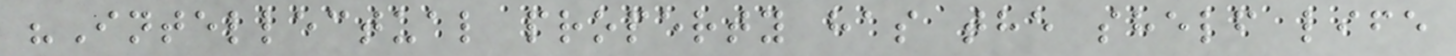"Intellectual property has the shelf life
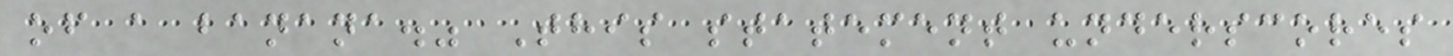of a banana." This statement underscores
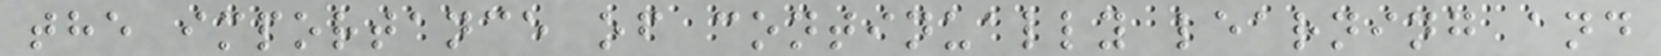the importance of continually learning and
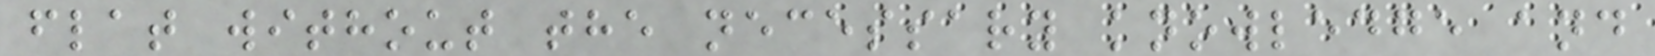flat without the necessary knowledge and
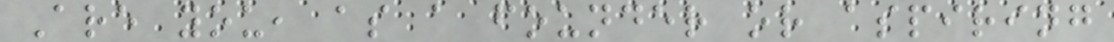Are you, as a founder or aspiring
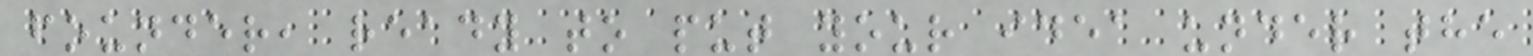founder, ready to put your idea under the
